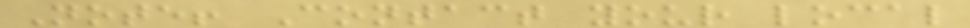Note! Contact your local
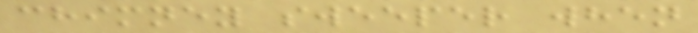chimney sweeper when
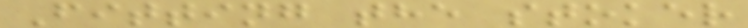Fitting the stoker
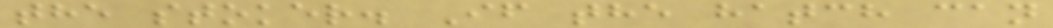the stoker. If the hatch can
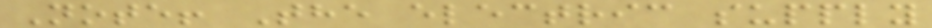Note! The electric supply
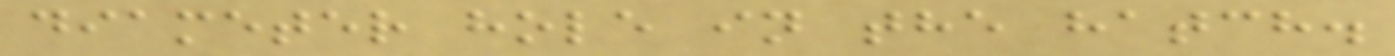diameter hole in the hatch.
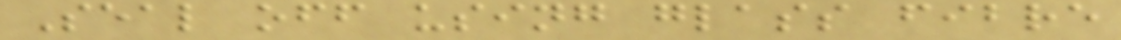Seal off using glass fibre
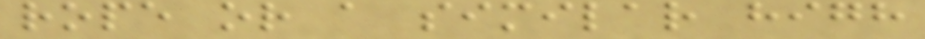rope or a similar high
